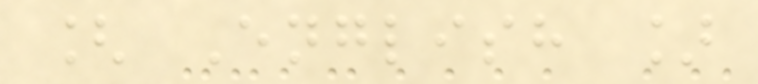[ English ]
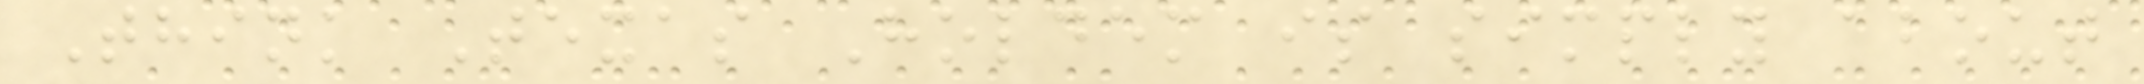Think Texas Holdem is simply about
